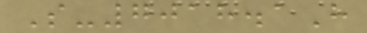S-7018.1H
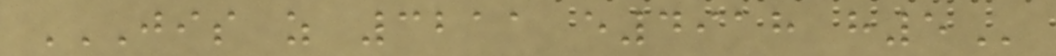JIS Z 3211 E4918 H5
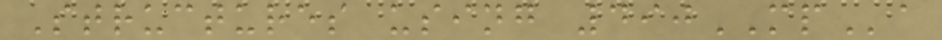Structures using 490MPa
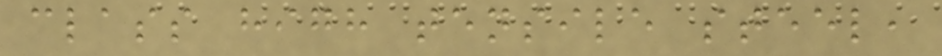class high tensile steel,
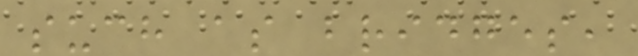such as bridges,
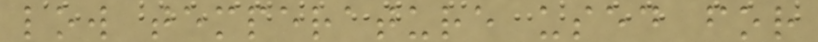low temperature used for
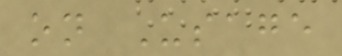on Usage
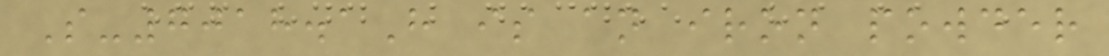S-7018.1H is an iron powder
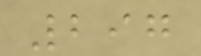297
